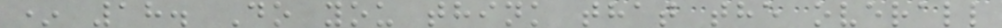* 18. Do you think that the overall
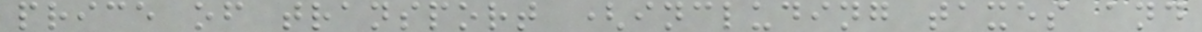price of transport (including taxes and
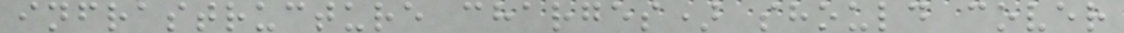infrastructure charges) should cover
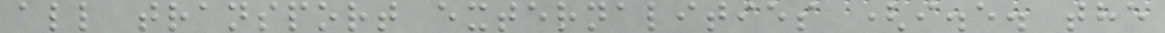all transport externalities (i.e. the
